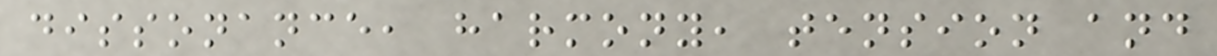dissonance, harmony, tension and
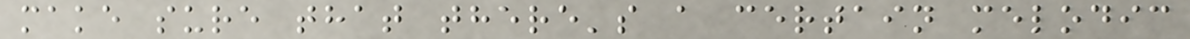make sure that there's a certain melodic
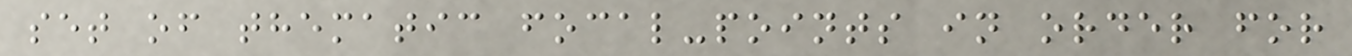set of thematic focal-points in order for
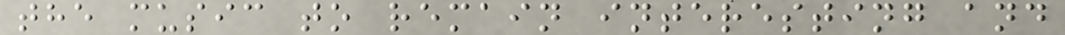the music to remain interesting and
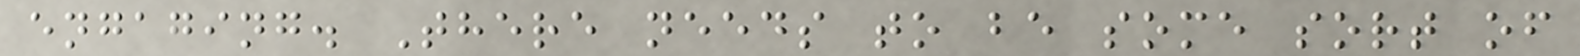engaging. There needs to be some sort of
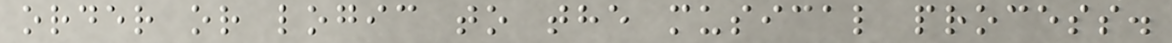order or logic to the musical process.
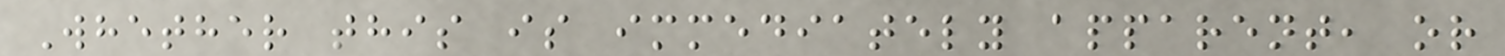Whether this is immediately apparent, or
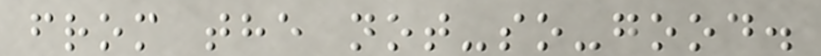from the not-so-good.
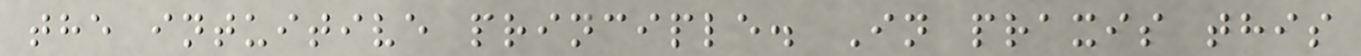the intuitive principle. In praxis this
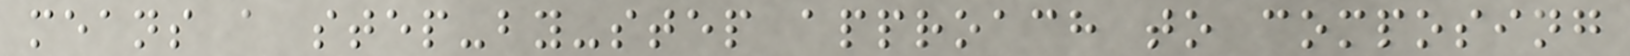means a step-by-step approach to composing
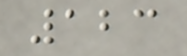123
